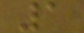1
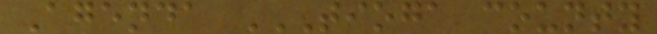Agenda TIOGA COUNTY
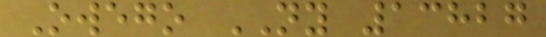Owego NY 13827
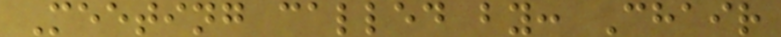Meeting called by: Chair
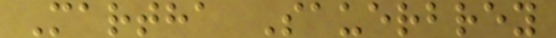Martha Sauerbrey
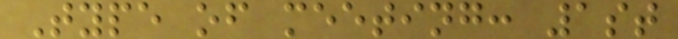Type of meeting: 1st
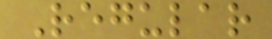Regular
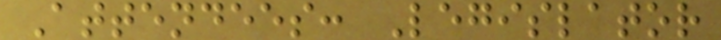Attendees: Legislator
